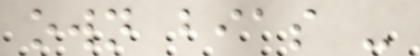own bias -
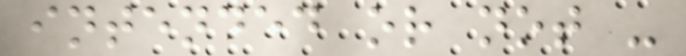intended or not -
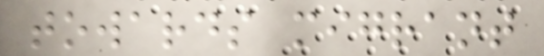towards migrant
